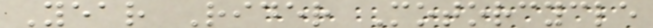Year Rider Motorcycle
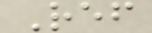Ref
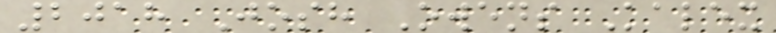2018 Josh Owens Kalex
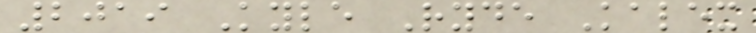2019 Kyle Ryde Kalex
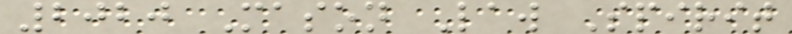2020 Mason Law Spirit
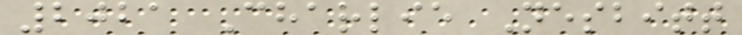2021 Charlie Nesbitt
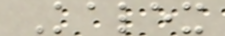Kalex
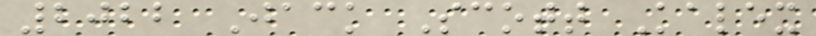2022 Jack Scott Kalex
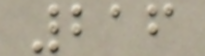216
